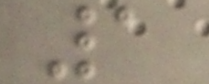1
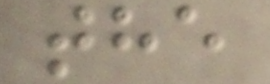the
